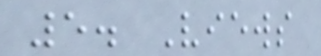5. Views
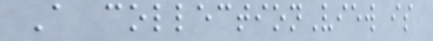A collectionView is
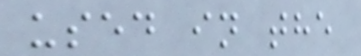used in the
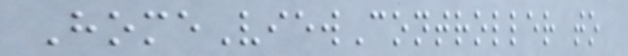HomeViewController to
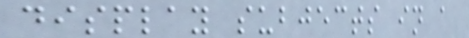display subjects in a
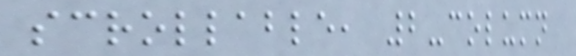scrollable, 2-column
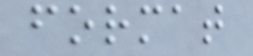format
